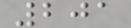201
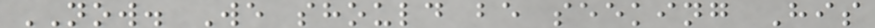NOW. We should be seeking His
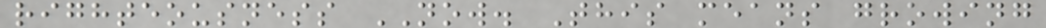righteousness NOW. This means growing
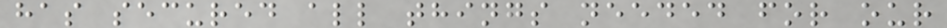has secured all things needed for our
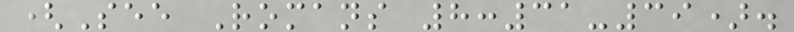(See Romans 8:31-39).
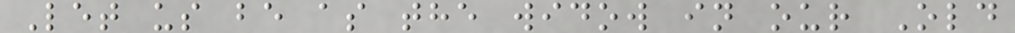Let us be as the widow in our Old
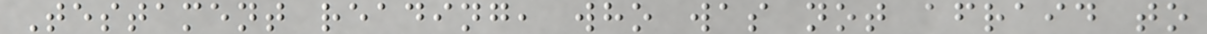Testament reading, who was not afraid to
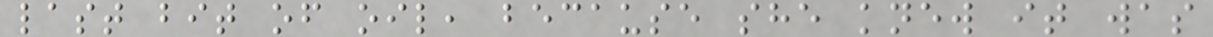last bit of oil, because she knew it was
